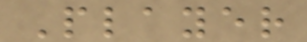Player
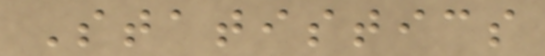Statistics
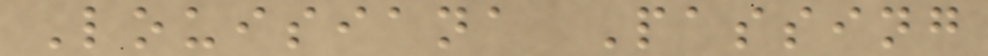Louisiana Passing
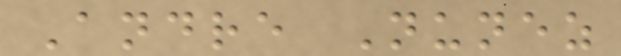Andre Nunez
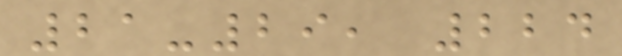21-29, 224
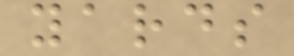yards
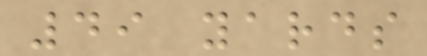49 yards
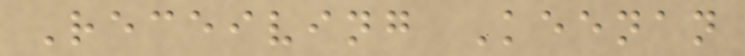Receiving Keenan
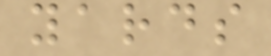yards
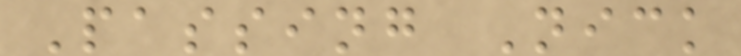Passing Nick
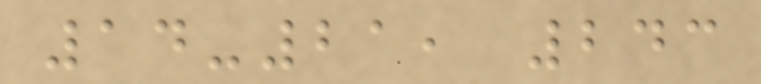14-21, 243
